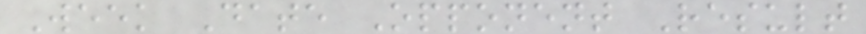Week Date Opponent Result
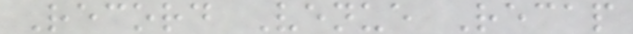Record Venue Recap
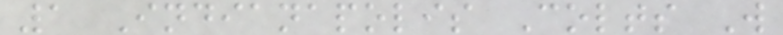1 Indianapolis Colts W
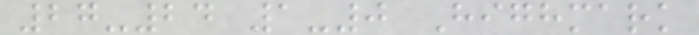27-24 1-0 Highmark
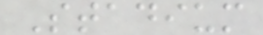Stadium
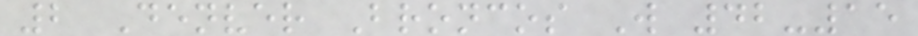2 Denver Broncos W 42-15
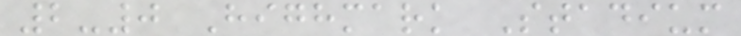2-0 Highmark Stadium
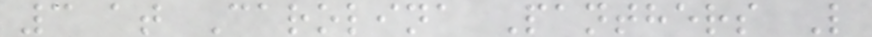3 at Carolina Panthers L
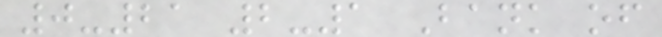0-21 2-1 Bank of
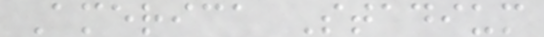America Stadium
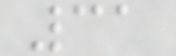31
